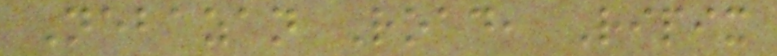Nebazan Road, Ripix
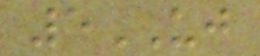5UJ
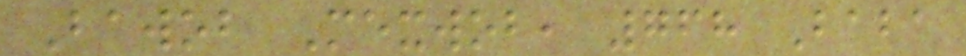Bawob Mexwob, 768 Baba
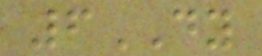6DY
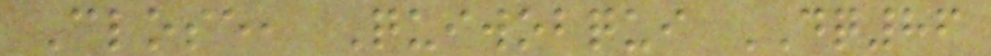Close, Quiwobqui DQ86
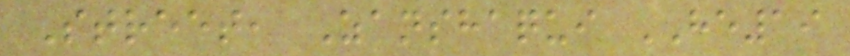Street, Zanshaqui HE19
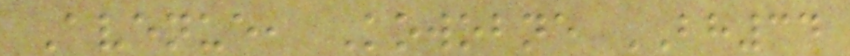Avenue, Kowobne BH34
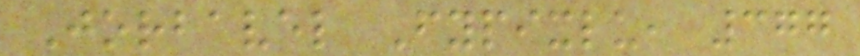Jorbavel Fypixlu, 377
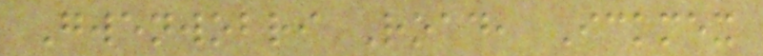Gwenwobri Road, Ickmex
